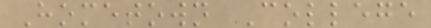Hometown College
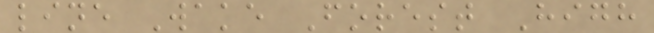line Wake Forest High
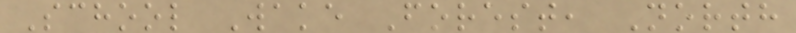School Wake Forest, North
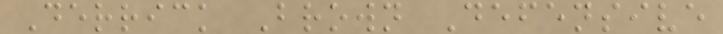Derrick Brown Defensive
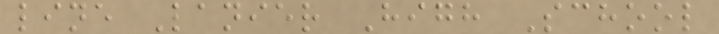line Lanier High School
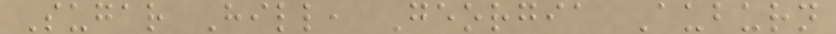Sugar Hill, Georgia Auburn
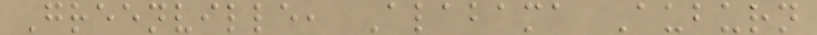Greenville, Alabama Auburn
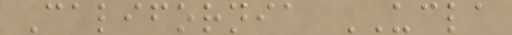California UCLA
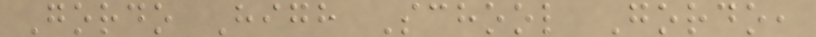Gordo High School Gordo,
